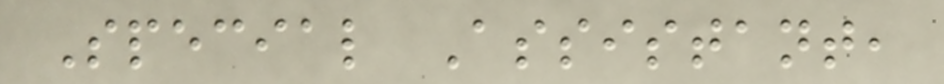Special Assistant,
